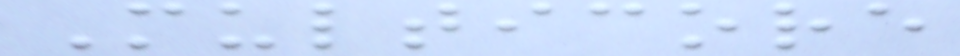Multicore
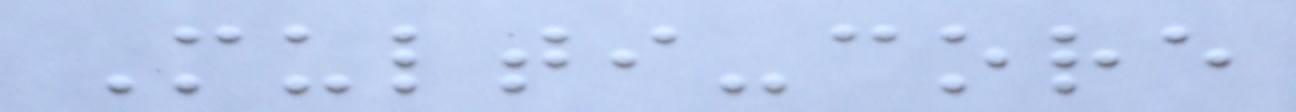Multi-core
